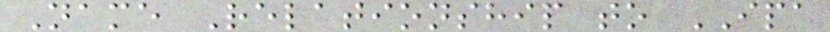Name Relationship to IPA
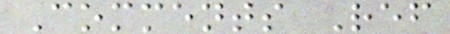Comments Ref
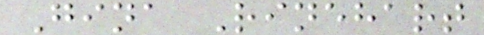Gina Rinehart
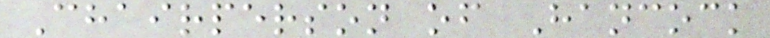Chairperson of Hancock
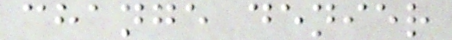change denier
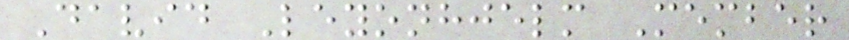David Leyonhjelm Member
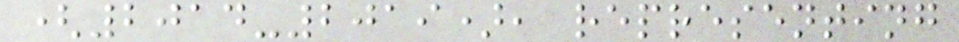(2014-2019), representing
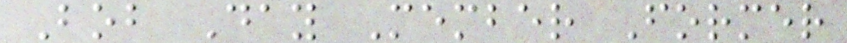Bob Day Member Former
